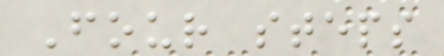Four steps
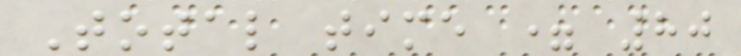Total time = 80
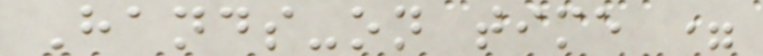Hands-on time =
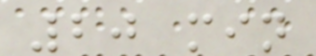20 min
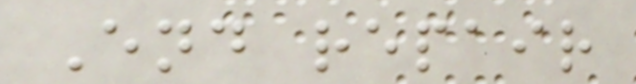End repair
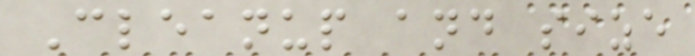Cleanup and size
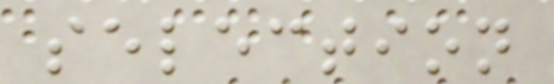selection
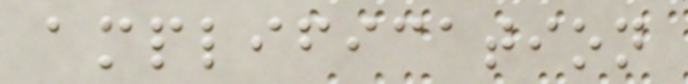amplification
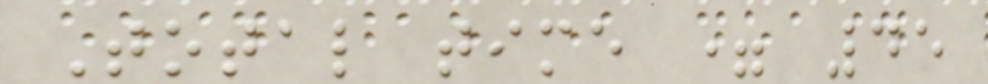Total time = 45
